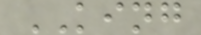KING
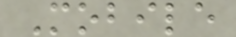Mobile
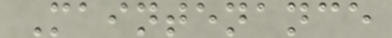Maintenance
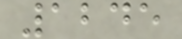1245
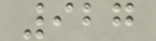927
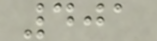401
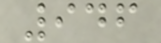946
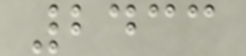2433
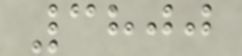3800
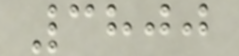3800
